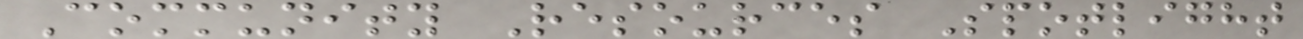Community Resources Spotlight
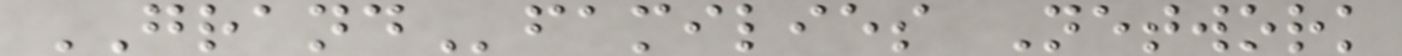GRANDfamilies Network
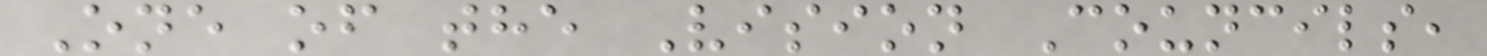One of the Vision Councils,
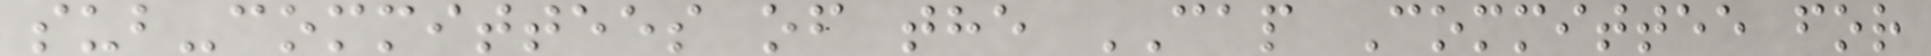sub-committees of the CAP Committee for
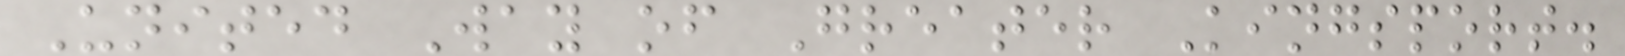United Way of Greater Kingsport.
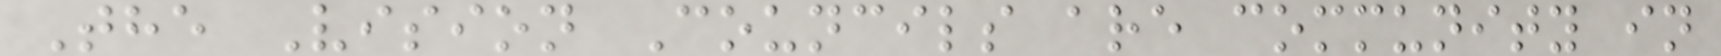The Vision Councils are community in
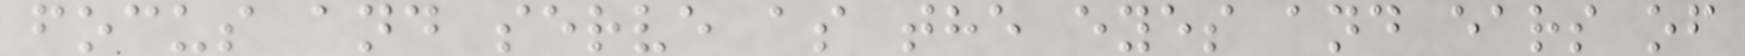focus and serve as the eyes and ears of
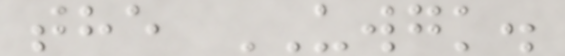the UWGK.
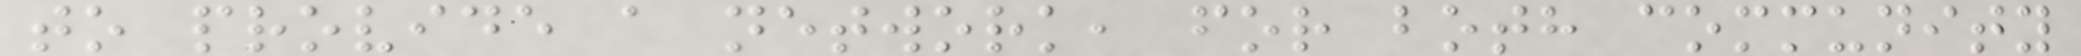to provide a network, for both community
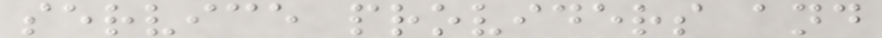service providers and
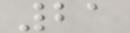21
